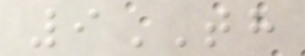9TH
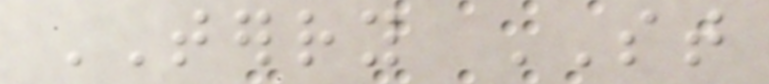TERRY ST
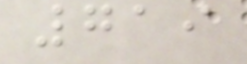719
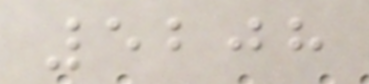5208
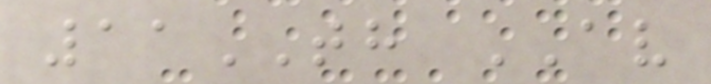11TH AV
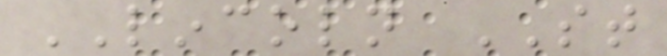LINCOLN ST
